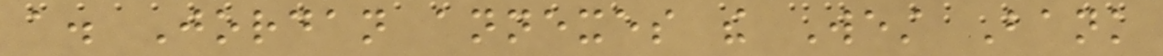a. Jordan annexes the West Bank
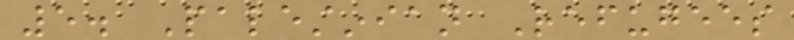5. Palestinian Refugees
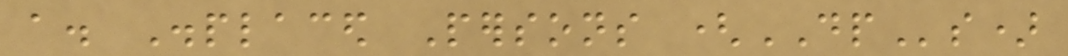a. Displaced Persons (DPs)
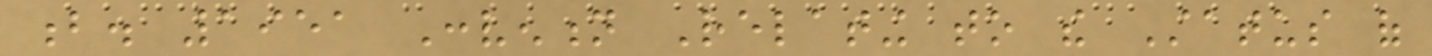b. 1951 Convention Relating to the Status of
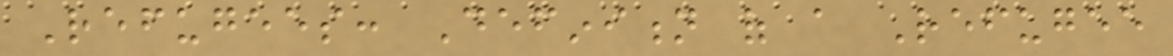Refugees: Definition of a Refugee
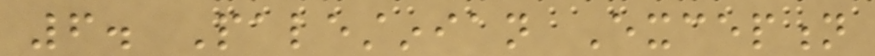6. Palestinian Exception
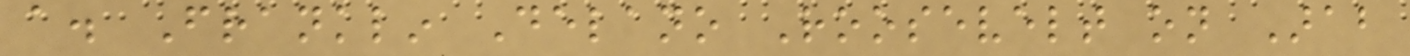a. Franklin Delano Roosevelt on Arab
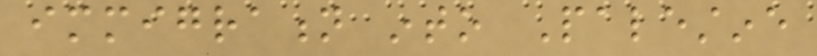immigration into Palestine
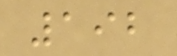192
